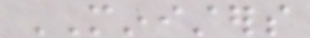MINISTERS
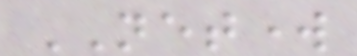NETWORK
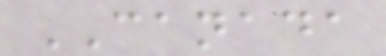CANADA
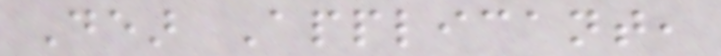Dear Applicant,
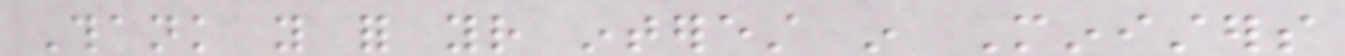Thank you for your interest in Ministers
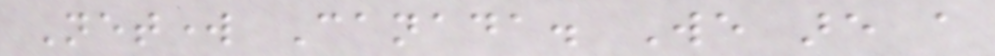Network Canada. We are a
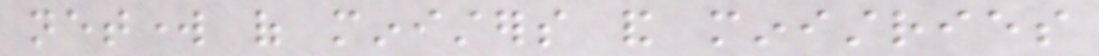network of ministers and ministries
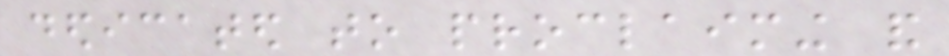dedicated to proclaiming and
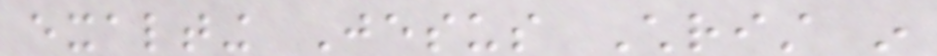exalting Jesus Christ in
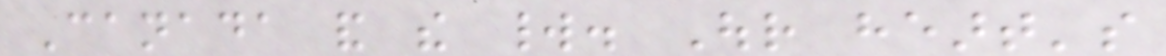Canada and the world. Our heart's
